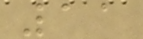11
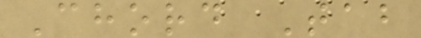Chord Tab
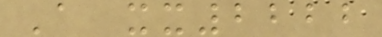A xx2222
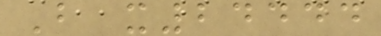B x24444
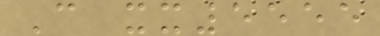C xx5555
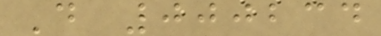D 000234
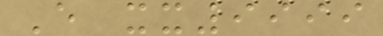E xx9999
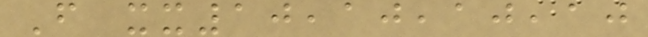F xx10,10,10,10
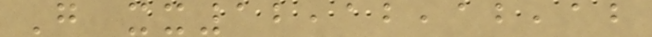G xx12,12,12,12
